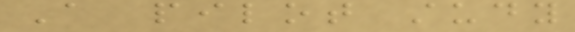A pilot study
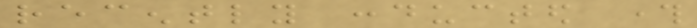recently conducted through
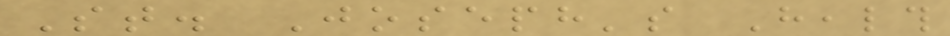St. Joseph's Health
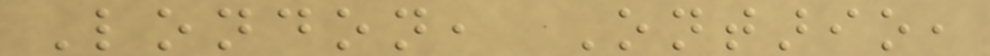London, Ontario,
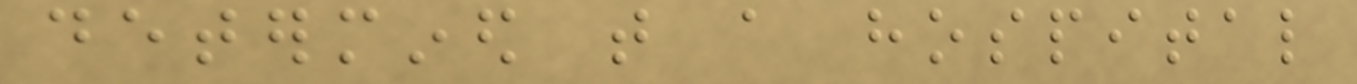determined that a hospital
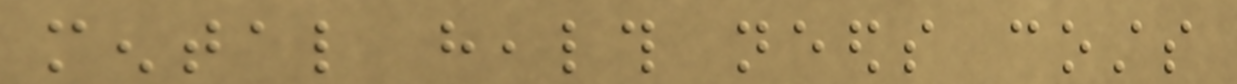mental health needs costs
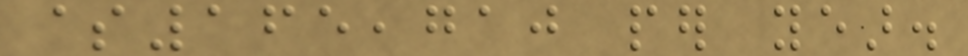$165,710 per year.
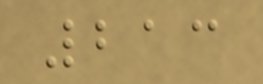213
